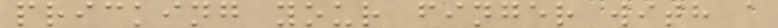pricking your finger with a
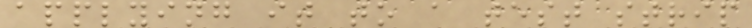applying it to a test strip
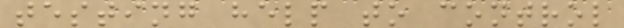testing help to control
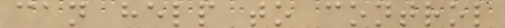can help to control
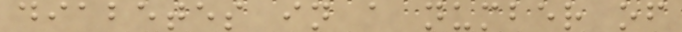diabetes in a number of
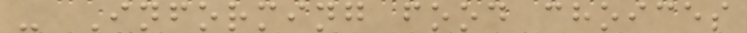- Informing food choices
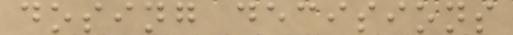dosing decisions
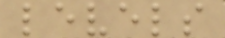levels
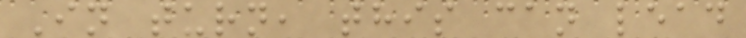In turn, this can lead
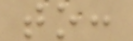to:
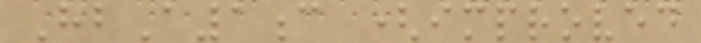HbA1c (improved
